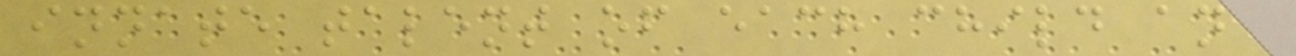innate talent of each child and
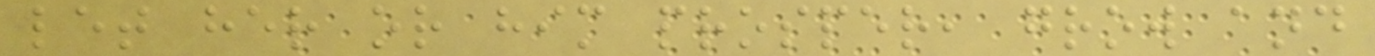let her or him prosper, grow and
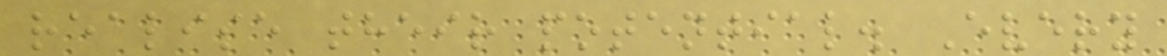realise their potential. Every
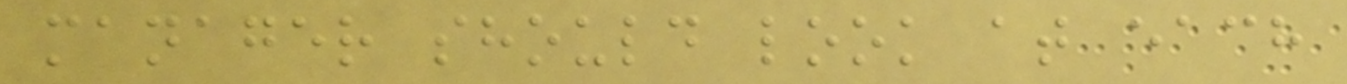manager should look at each
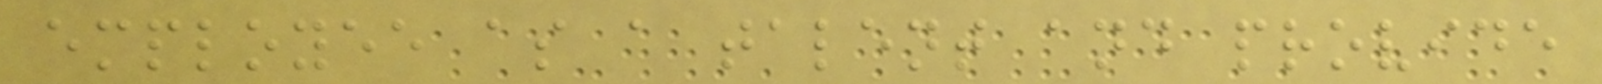employee as a talent and provide
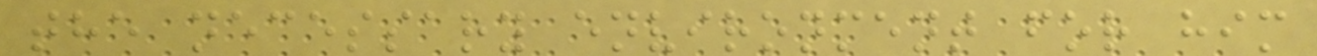the necessary environment for him
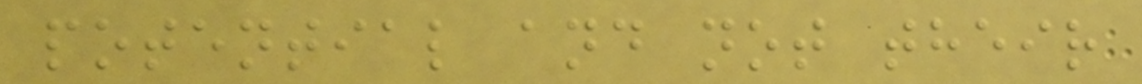potential and not their
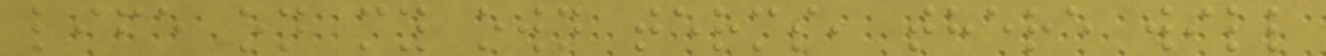life on my own terms, there will
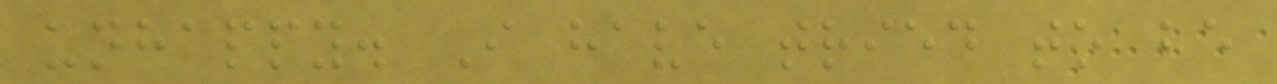unhappy. I have tried to be
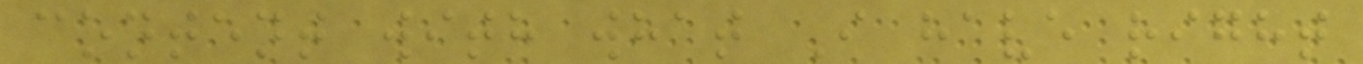content with what I have right
